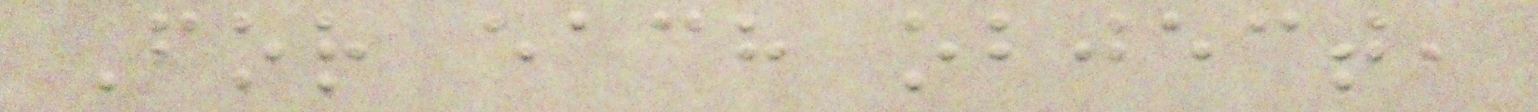For each object,
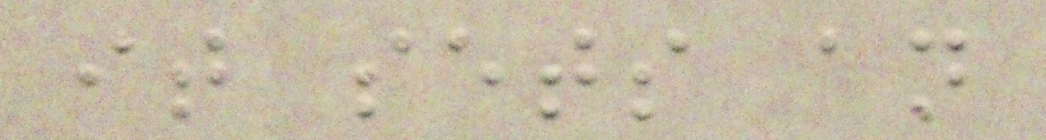it sets an
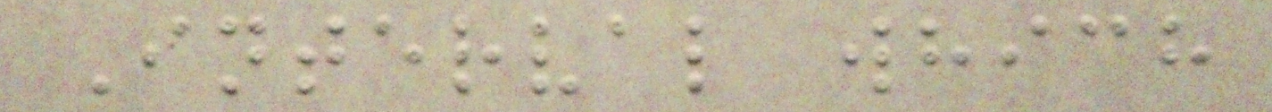Interval which
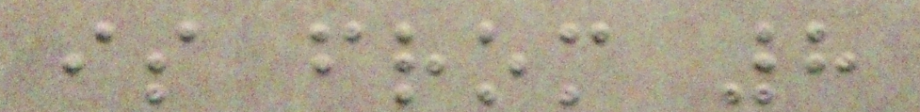is from 8
